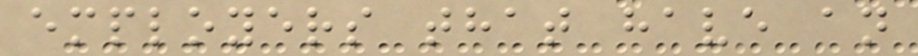employers that have an
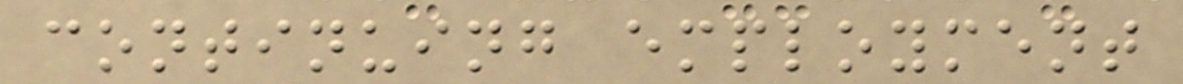continuing employment
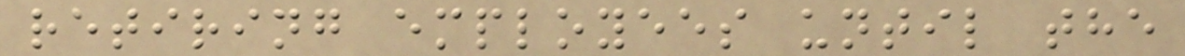retiring employees until the
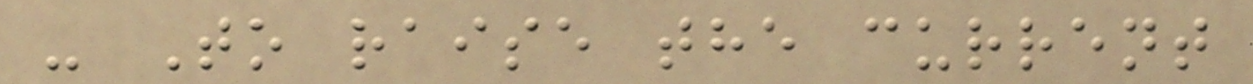- To raise the current
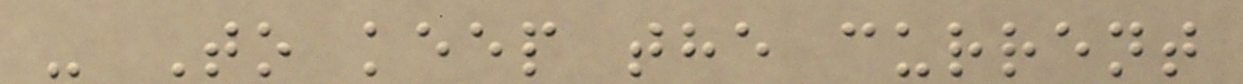- To keep the current
